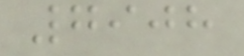7908
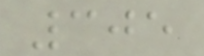305
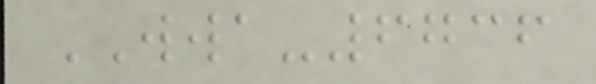WWA-6736
